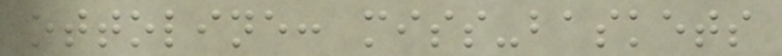ottoline: miss-baskets
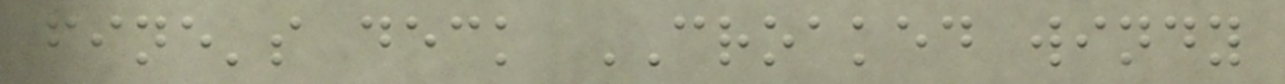fine's deck CROAKED windy
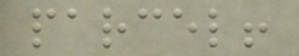parcel!
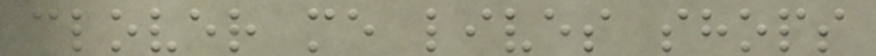clover me lives shops
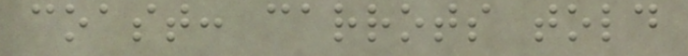coast: carrots told
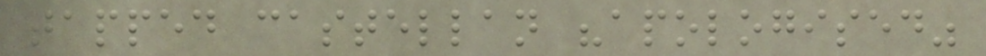tapped castellan "apologised"
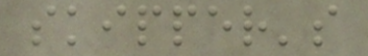skipper's
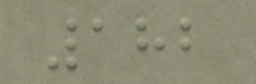182
